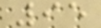95
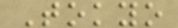Tokyo
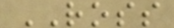ROSS
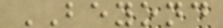BEYOND
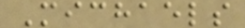Michaels
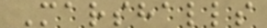Marshalls
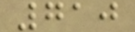710
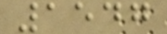1547
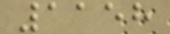1158
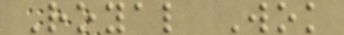Royal Wok
